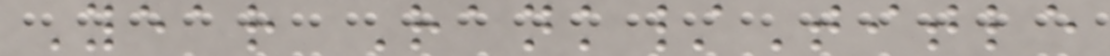Year Rank/Title
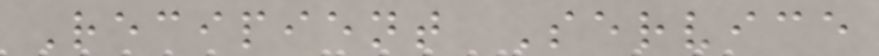Recipient Service
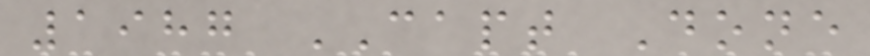1987 CAPT Done
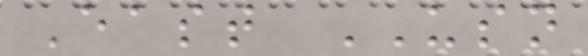East USN
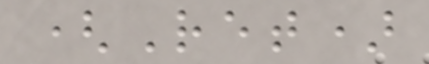(Ret)
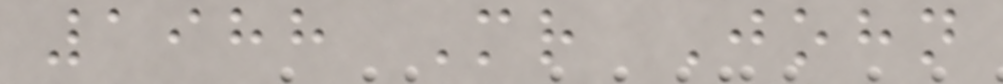1988 Mr John
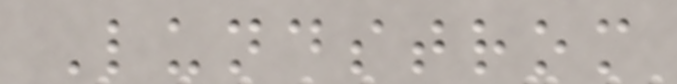Lundstrom
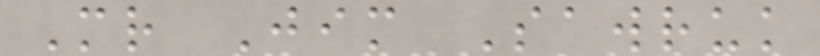Mr Jim Sawruk
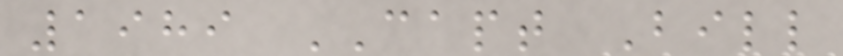1989 CAPT Bill
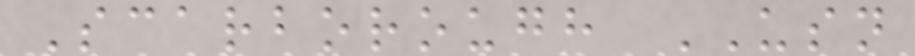Scarborough USN
